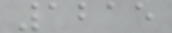1215
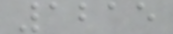1215
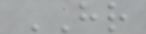HR
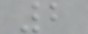2
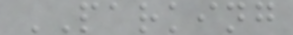PARKING
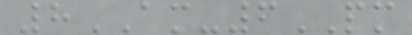8AM-6PM
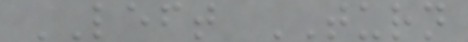LEFT TURN
